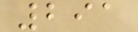291
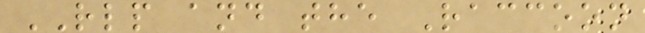RLP and the Raccoon
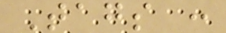Tags :
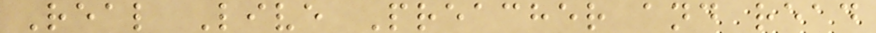Real Live Preacher and read
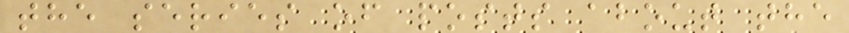the series of posts about the
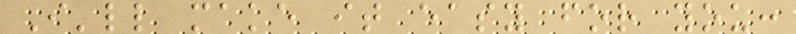I'll make it easy for you:
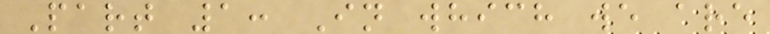Part 1: In which we are
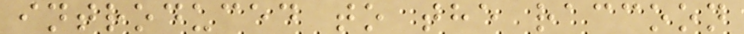introduced to the raccoon
